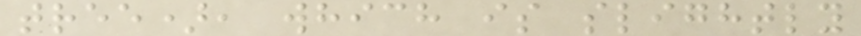tree), which is slightly
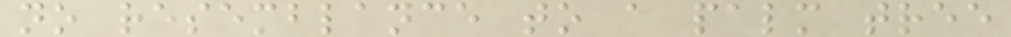no resemblance to a palm tree
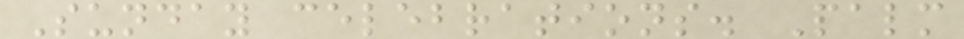Sunday celebrations. Palm
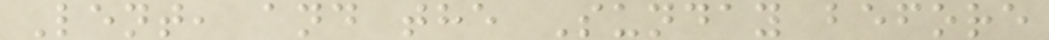Lent, and the Sunday before
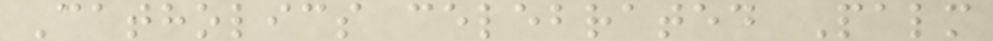Catholics celebrated Palm
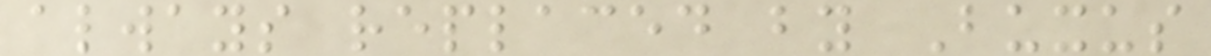always replaced by Buxus
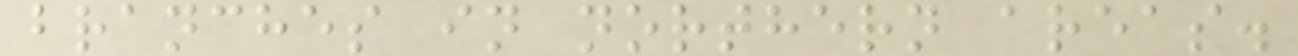branches in northern areas.
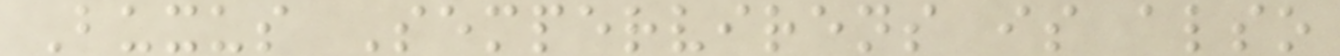Buxus Sempervirens is also
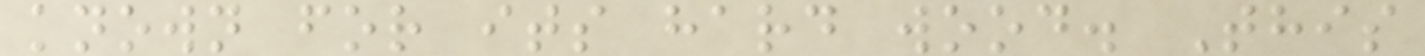known for its hard wood. This
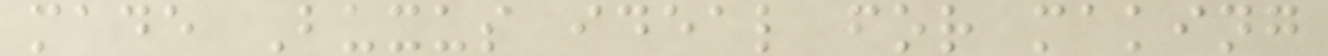made Buxus ideal for making
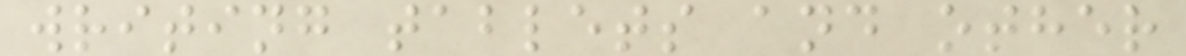writing tablets and other
